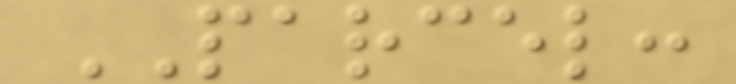PARCEL:
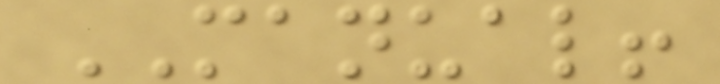MANUAL!
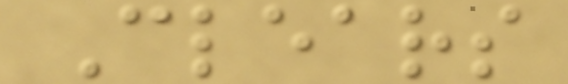Clears
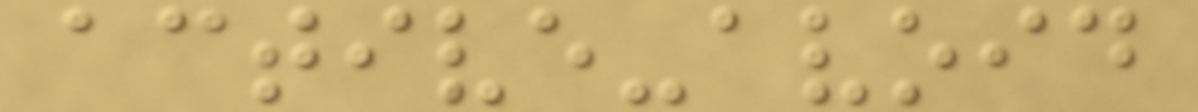active-avoid
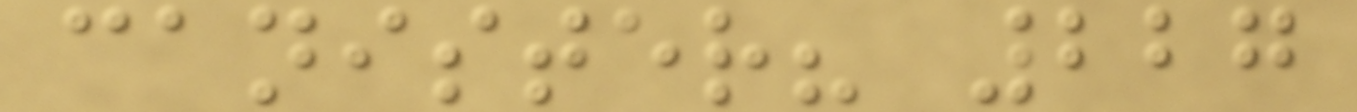canister? 227
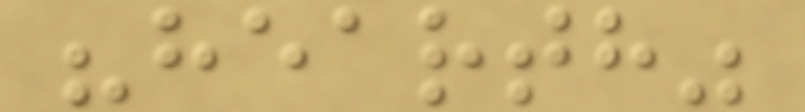"hearth"
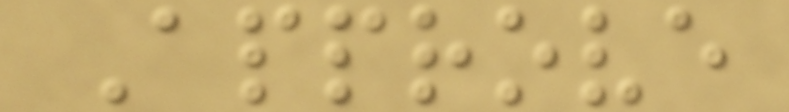Approve
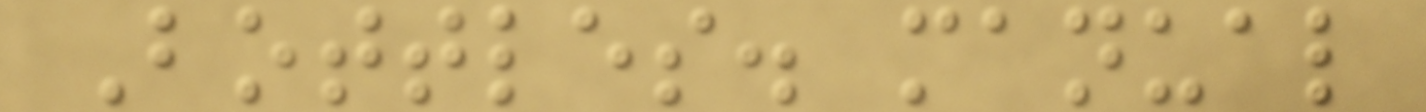Bottles. manual
